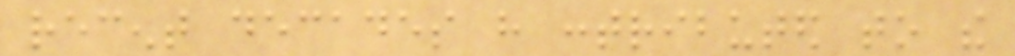recent decades have contributed to the
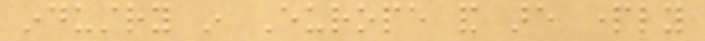industry in Europe and are partly
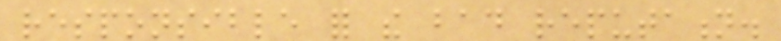responsible for the bad reputation.
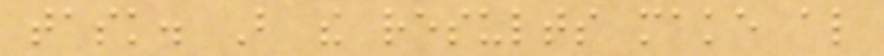task. But the results make also
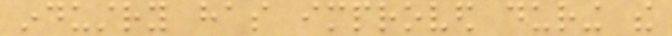industry has improved during the
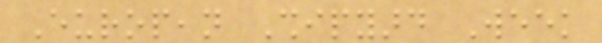European Shipyard Week
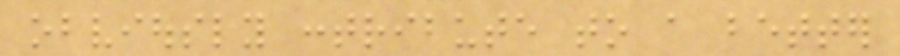obviously contribute to a better
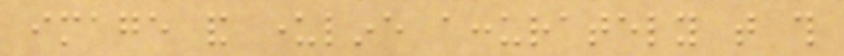image and underline accurately that this
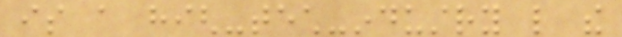is a high-tech-industry like the
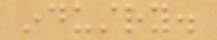industry.
